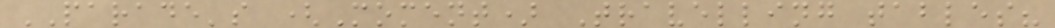PARADE's (Moment) Travelling tables?
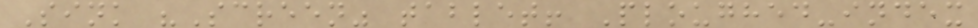Sink "Screen" tablet! Ploughed-index
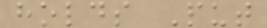holds Put
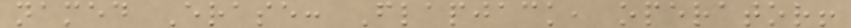named Erase: Flapjack, operator!
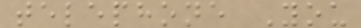telephone You
